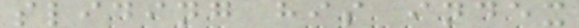sliding his index
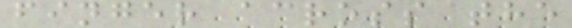finger across the
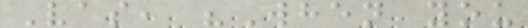Vas, "When you
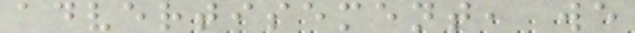advertisement, we
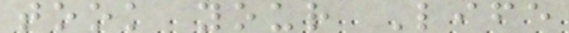took your Life
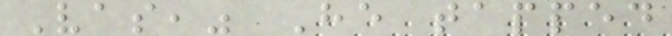Vas," He tapped
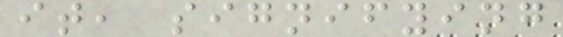it, signifying
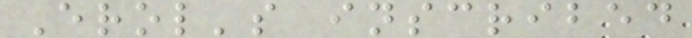Erol's inscribed
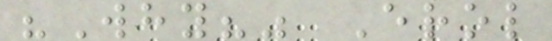"Why?" Erol
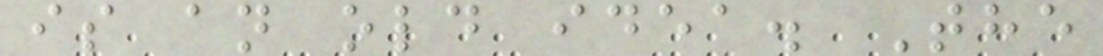is an old idea. The
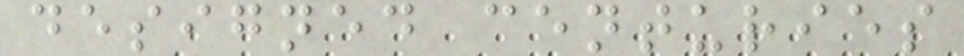designed centuries
